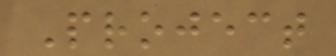Project
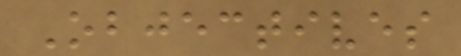Objectives
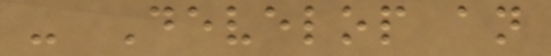- Develop an
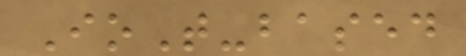IoT-based
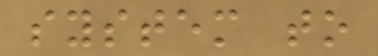system to
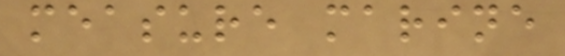measure marine
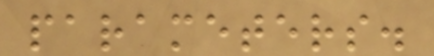parameters.
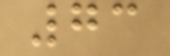73
